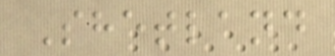Shetland
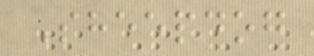Sheepdog
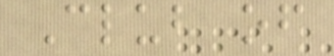Club of
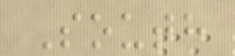South
